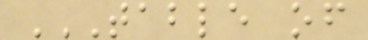TABLE OF
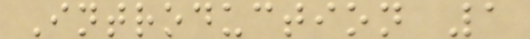Introduction 1
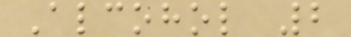Alcohol 2
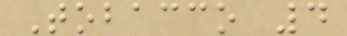Tobacco 4
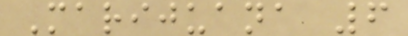Marijuana 6
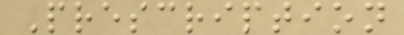Prescription
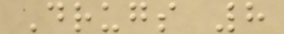Drugs 8
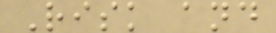Risk and
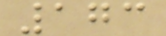173
